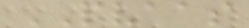PVAAS
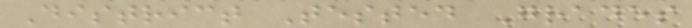District Tested Grades
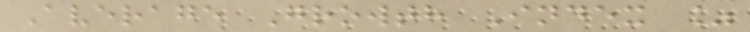Average Growth Index %
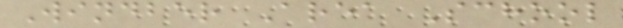Windber Area School
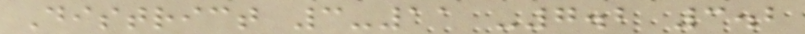District 3-11 -7.2 3.2
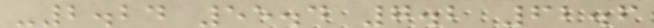-2.24 55.4 7.2 62.6
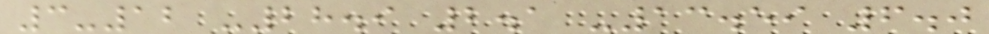3-12 -28.9 2.1 -13.59 6.0
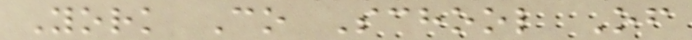York Co School Of
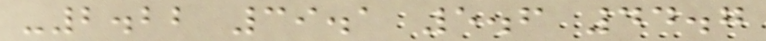-2.22 39.1 5.6 44.7
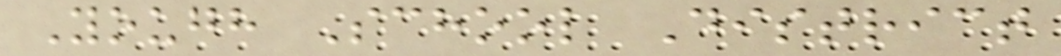Yough School District
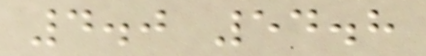4.0 54.8
